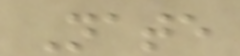Nate
